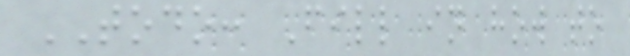TODO: Fill in how to
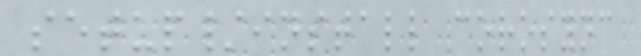setup/install corosync
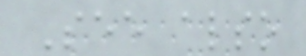See also
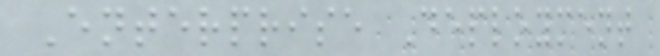Enterprise Deployment
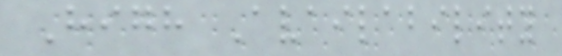High Availability
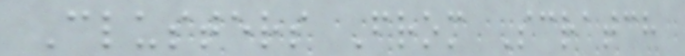Clusters From Scratch
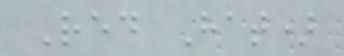Red Hat)
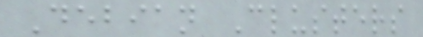Debian Clusters
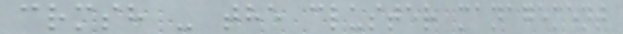crmsh - the cluster management
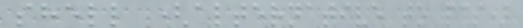shell (alternative to pcs)
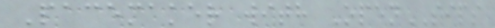Pacemaker with OpenSIPS
